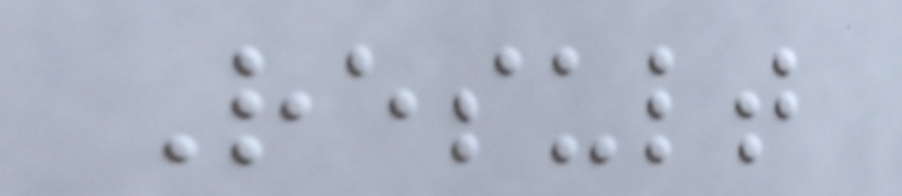Result
